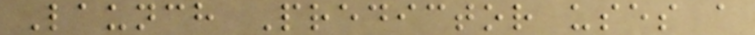Launch Predictor uses a
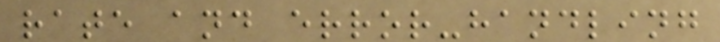rate and error-handling
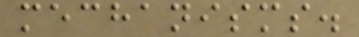mechanisms.
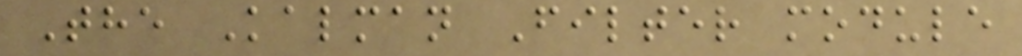The Kalman Filter module
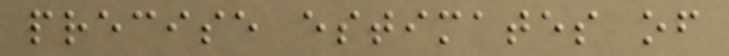precise estimates of
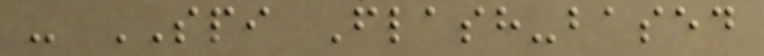- SPI Flash-based
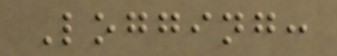Logging:
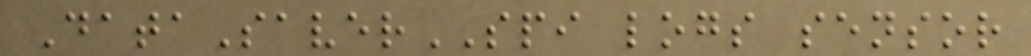DataSaverSPI logs sensor
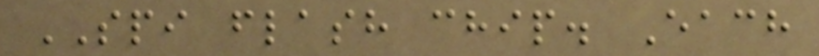SPI flash chip. Each
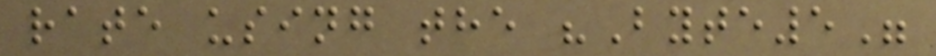rate using the "Byte5"
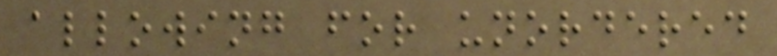allowing for unordered
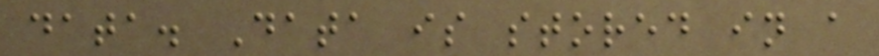data. Data is stored in a
